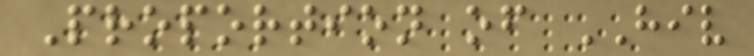Proportion of HIV
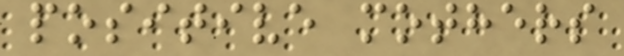positive mothers
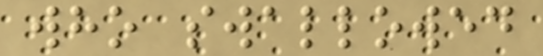who swallowed
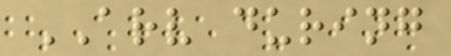ARV during
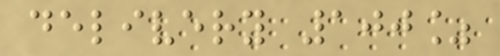delivery 100%
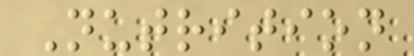Nutrition
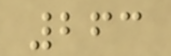263
